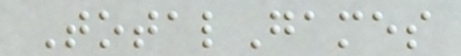TotalGames
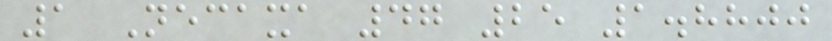1 Necaxa 47 25 1.8800
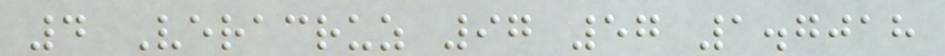4 Veracruz 97 57 1.7018
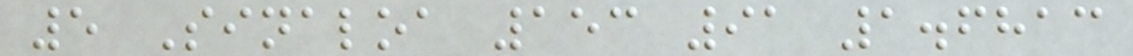5 Sinaloa 153 91 1.6813
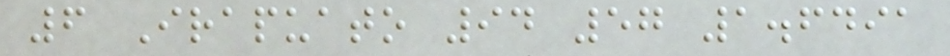6 Irapuato 94 57 1.6491
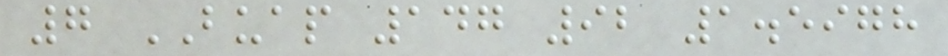7 BUAP 147 92 1.5978
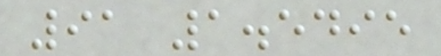91 1.5495
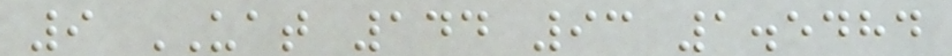9 UAT 144 93 1.5484
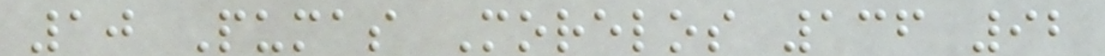10 Pumas Morelos 136 92
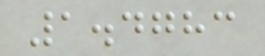1.4783
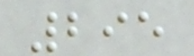295
